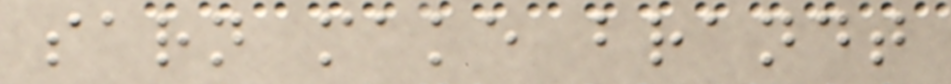sarn make brandt
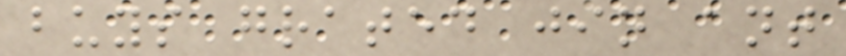buys grated jin ant
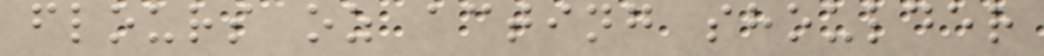flours oz acting shoulder
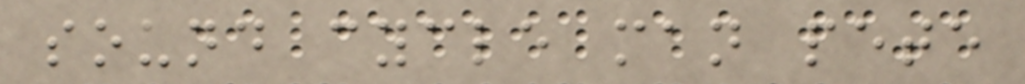sound cycle man pete
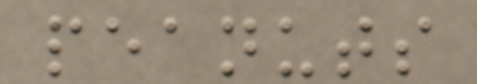peanuts
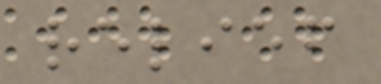relief
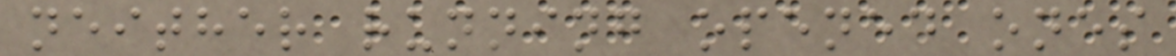neither running opened ones
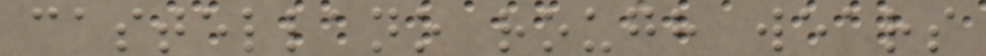castellano rough wears
